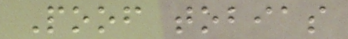Poof tobias
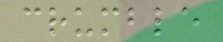crumble
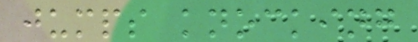jumps knocking
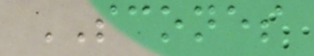SCONES
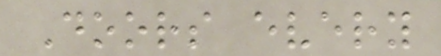Doors every
